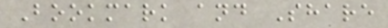Bookmark and Share
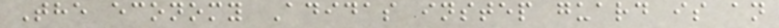The economy Adidas instep guard is an
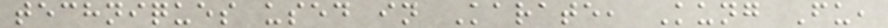techniques used in Karate, Kung Fu,
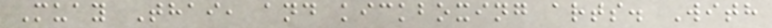Muay Thai, and kickboxing arts. With
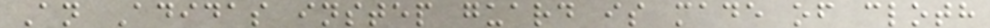An Adidas instep guard is made of cloth
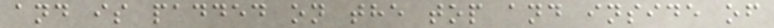and is padded on the top and inside of
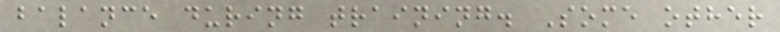balance during training. Some other
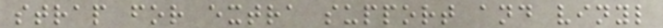strap for extra support and vinyl
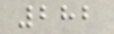282
